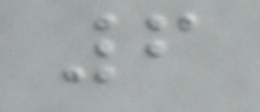6
